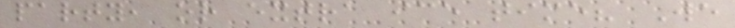party, or extra ice time? We
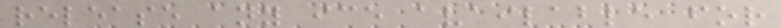release any ice available for
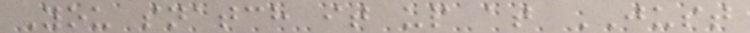You snatch it up at JUST
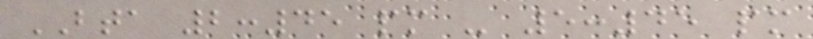BTA 2:45 pm - 5:45 pm
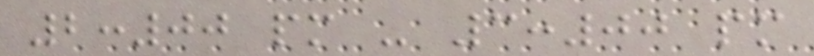2:00 pm - 3:00 pm
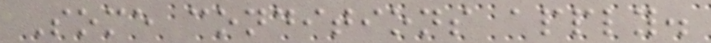Some conditions apply.
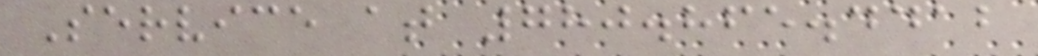Service at 780.865.4412
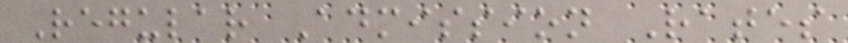Regular Admission Rates
